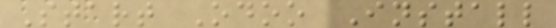Start Odoo Install
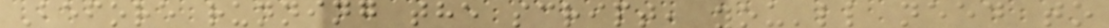Before running the script, you'll need to
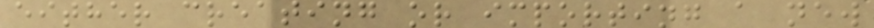either creating or importing a new
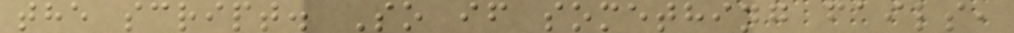the script. So if something fails,
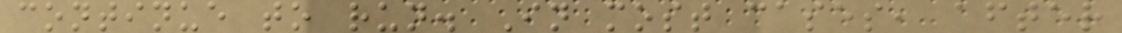continue to run. In most cases, after
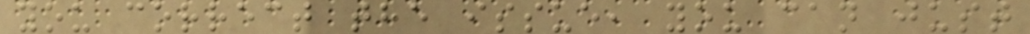you correct the issue, you can just
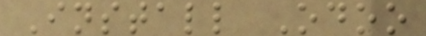Install Odoo
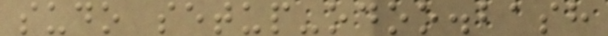sudo setup-odoo.bash
